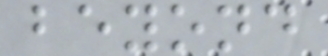beyond
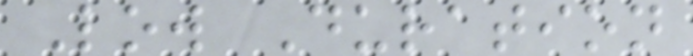Low Duration
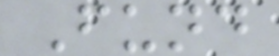Fund
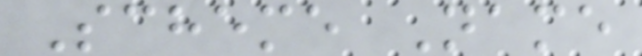Scheme Name
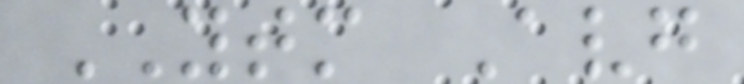YTM Avg
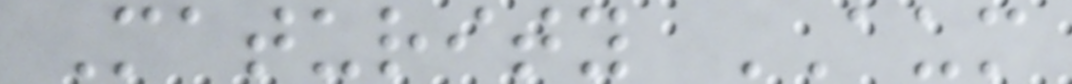Maturity AUM
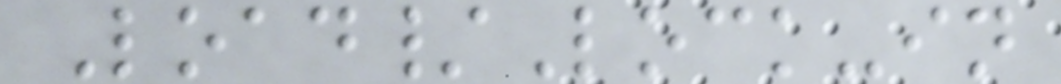Load/Lock-in
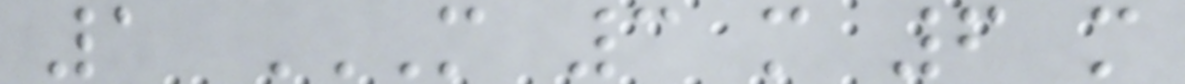1 M 3 M 6 M
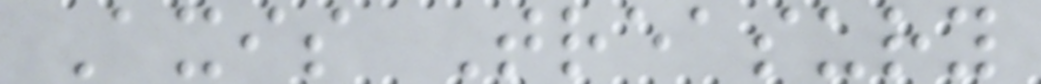Axis Treasury
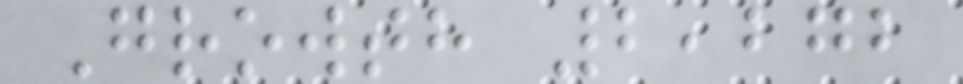Growth 2,272
